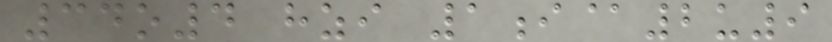34o4 hzi 1i@2u9
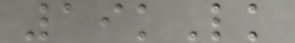19kLk
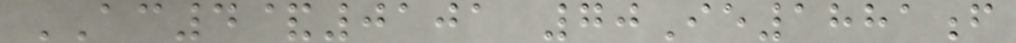AC4&0101 70Ie1881f
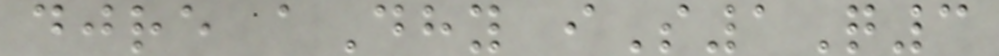djre aDhy iS1Q3
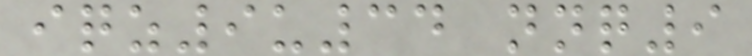iqz9u34 nnq9
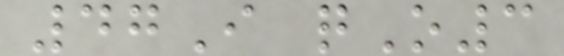47I qO3
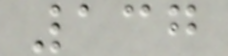137
